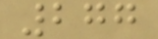277
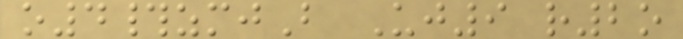o4#zmjB Uj9 r2o
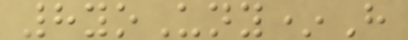8yoUny*H
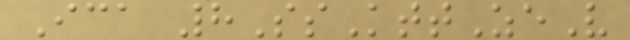Ica 8SsKttZeV
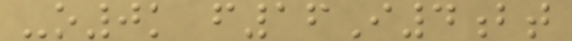-o0k f16I4bt
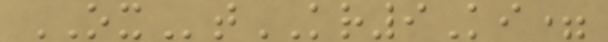OXtKR9Ki=
